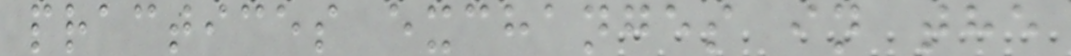practices exchanges in the
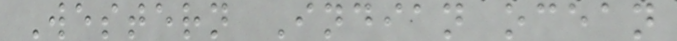Western Indian ocean
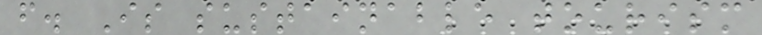f. Is sustainable tourism
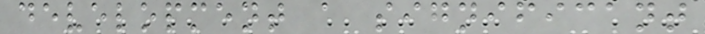development a significant
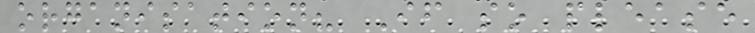organisation? If so please
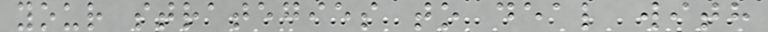your strategies to deal with
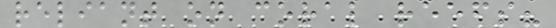reliant on coral reefs?
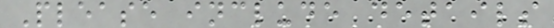Please include details
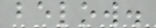below.
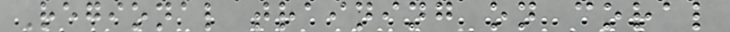Regional training on coral
